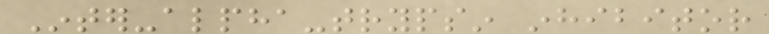Inter-alpha-trypsin inhibitor
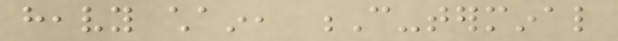heavy chain, C-terminal
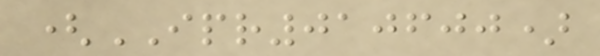(IPR010600)
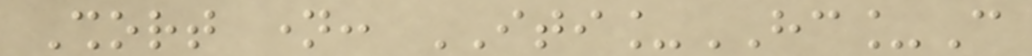Short name: ITI_HC_C
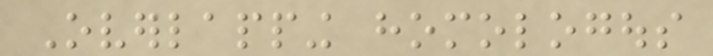Overlapping homologous
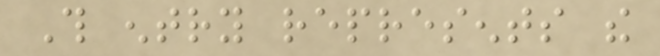This entry represents the
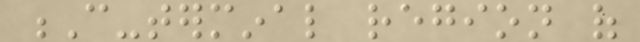C-terminal region of
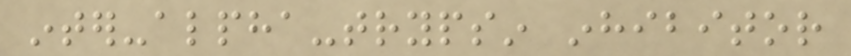inter-alpha-trypsin inhibitor
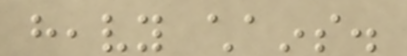heavy chains.
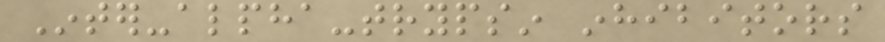Inter-alpha-trypsin inhibitors
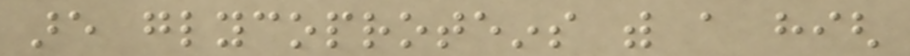are glycoproteins with a high
